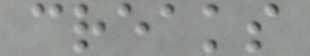creaks
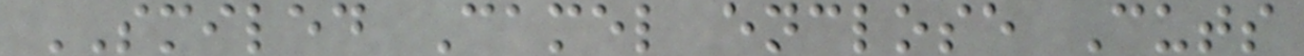SMILED Camel enclose Cuts
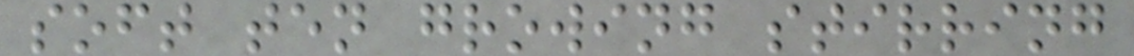soft ten growing stirring
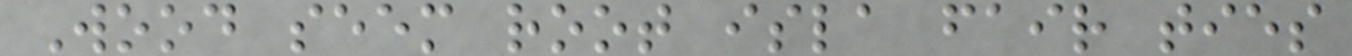Wood seem root isla fair ties
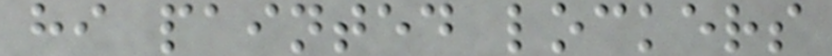hi painted lockers
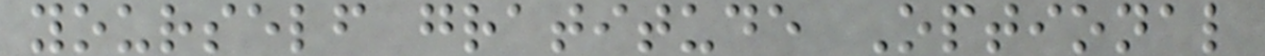yourself gratitude Optional
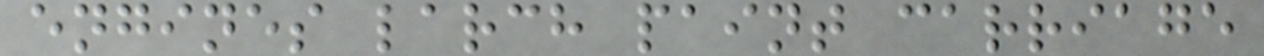engines larch paint carriage
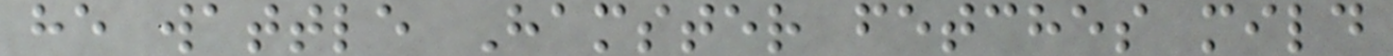he wattle Hamster fetches mild
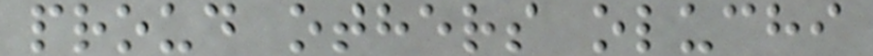proud others oluchi
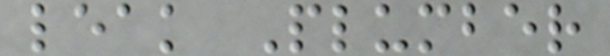leak Plumber
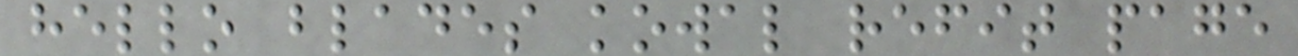hello blades kowal refit page
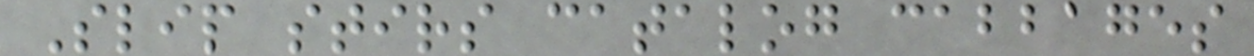Slip stirs catalog cabbages
